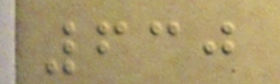630
